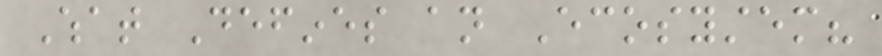What Defines an Ecosystem?
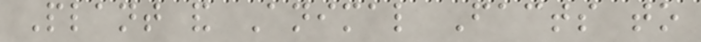Plant and Animal Facts to
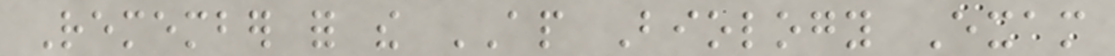Remember for the AP Biology Exam
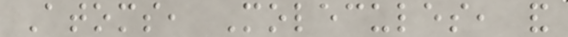Atoms, Molecules, and
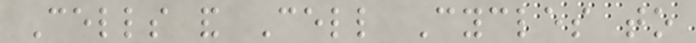Cells and Cell Cycles to
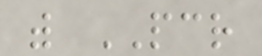with PCR
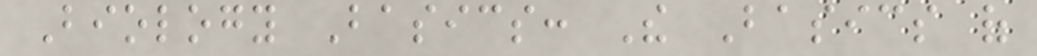Biology Basics: The Basics of
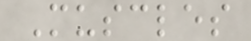Muscles
